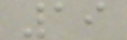19
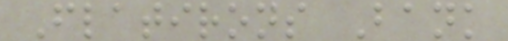Flatirons Bank
